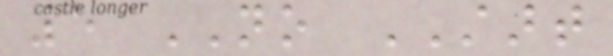5 NO START
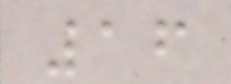16
